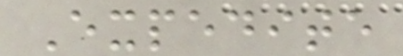Expedite
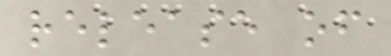release of
